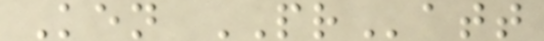Ken PRatt
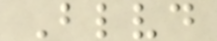Blvd
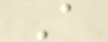A
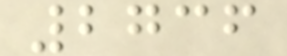2736
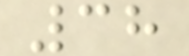38
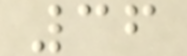36
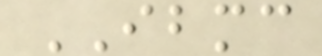IBMC
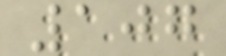107
